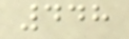448
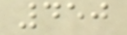450
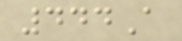444A
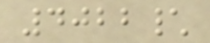4022\
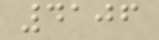4106
